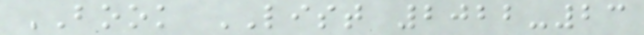BOOK LIST 2022-23
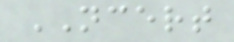NCERT
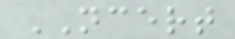NCERT
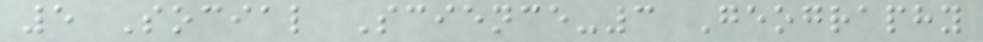5 Social Science-3 Geography
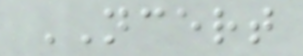NCERT
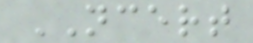NCERT
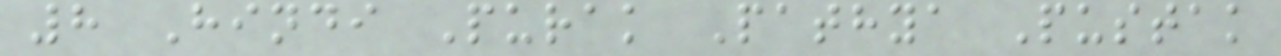8 Hindi Purak Pathya Pustak
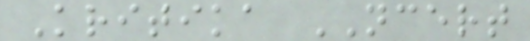Kritika NCERT
